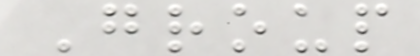Group
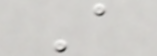A
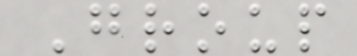Group
